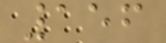156
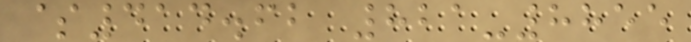$414.62 821-8855
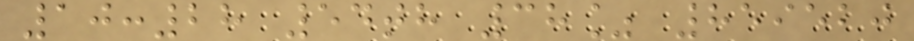10:28 54th 38% 859520
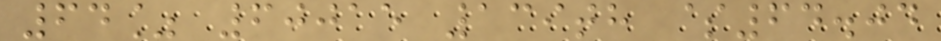64% 60015 139th $64.04
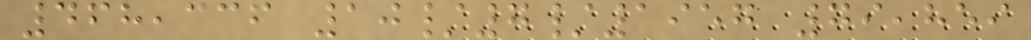468,336 10/7/1957 79,859
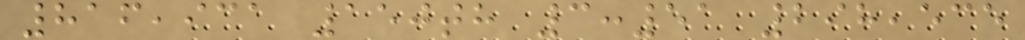816,931 150th 3:51 298,535
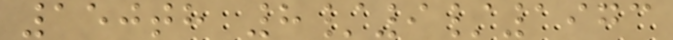150th 8/9/1973
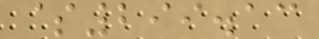$299.13
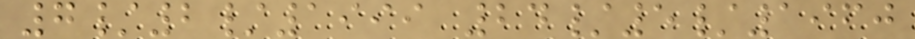7/2/1999 24/5/1960
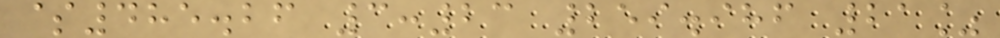$485.26 3:23 259.986 21%
